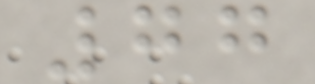77
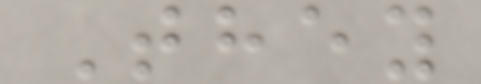They
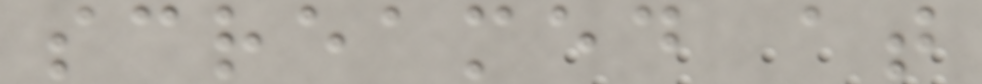screamed at
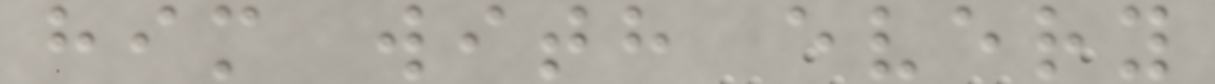him with every
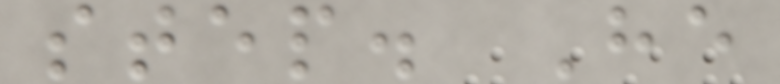step. He
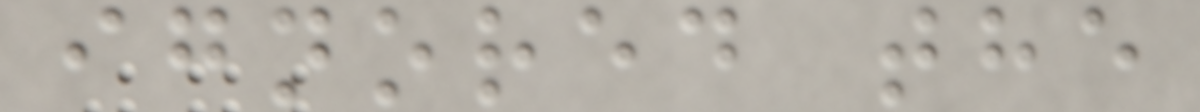ignored the
